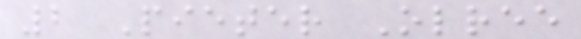2 Pieter Olree
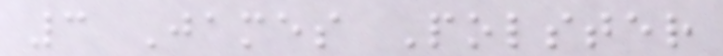3 James Polster
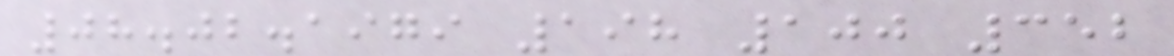08.02.1979 198 100 352
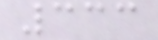333
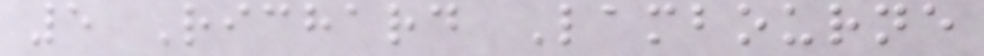5 Richard Lambourne
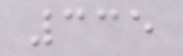335
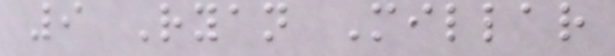9 Ryan Millar
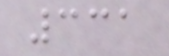331
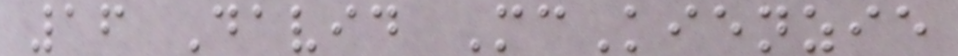16 David McKienzie
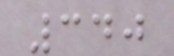340
